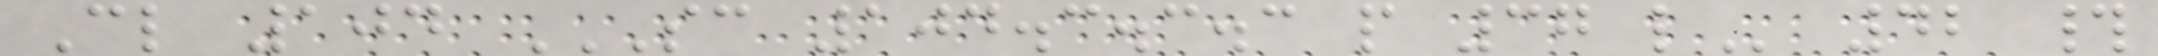Cl 104 SC 104.3.3.3 P 37 L 42 #
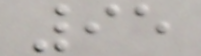95
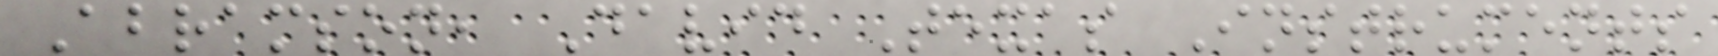Abramson, David Texas Instruments
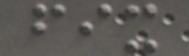fix
